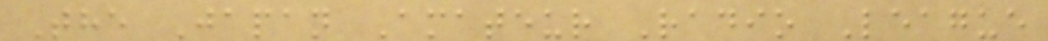The Japan Amateur Radio League
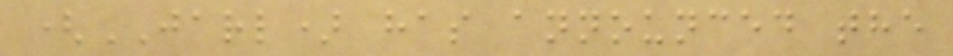(JARL) has announced the
